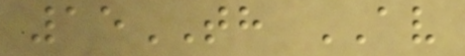15TH AV
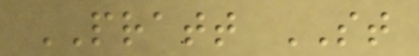PRATT ST
